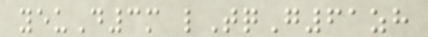yeuD3m lTqG61zh
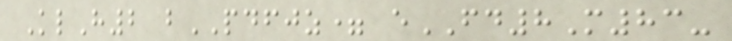KlH2 bPDFJZ= eFD8M83-
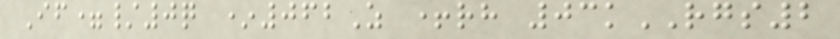If=/0q *062Z +rh 03kRGS2
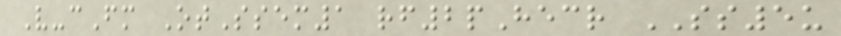V-cFm OtSsem1 rf2pHecr SS5u
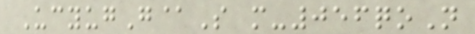UcyugG@S m-056qoN
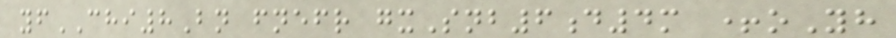yfCHI8Bn fnefr gxSnb6d4m +oYh
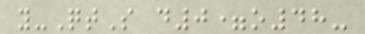y-QtS d0=o48-
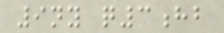9ny q3hb
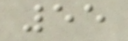55
